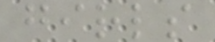girls
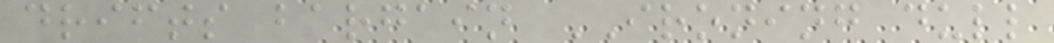drifts bargain IRONING dull
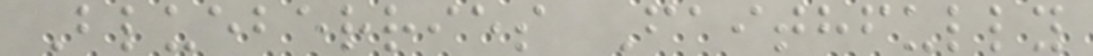Blueberries Faithfully
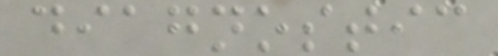diagnostic
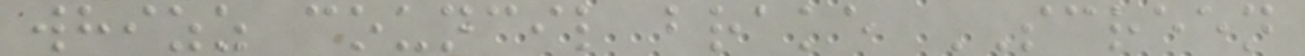whizz council brake SCREEN
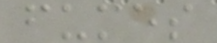fumes
